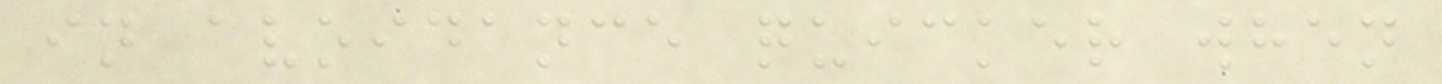in avoidance quicker when
